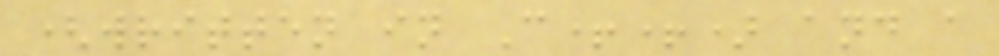(written in C++) and a
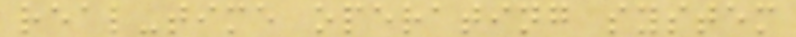real-time operating system
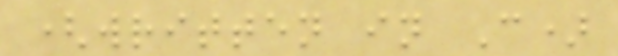(written in C)
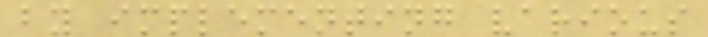by implementing various
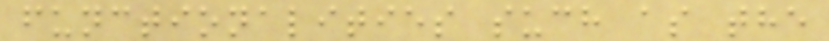functionalities such as the
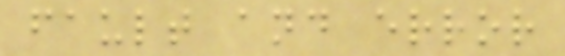fault and error
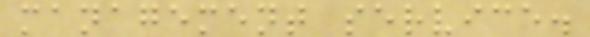management service.
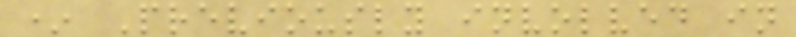* Previously involved in
